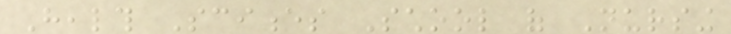Health Sciences School of Nursing
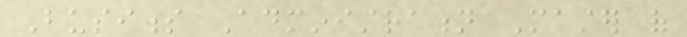Business Administration Master of
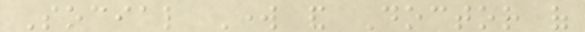Social Work and Doctor of
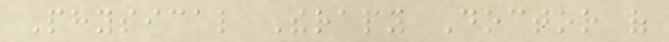Physical Therapy Doctor of
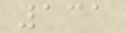131
